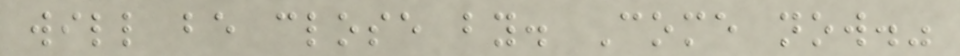will be close by. Come now."
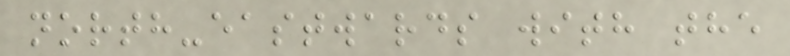north-eastwards with the
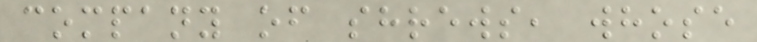company of shrews, whose
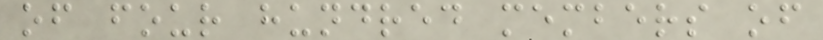of four hundred members of
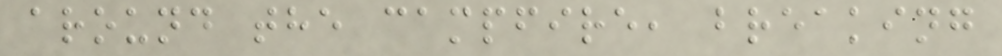around the campfire, breaking
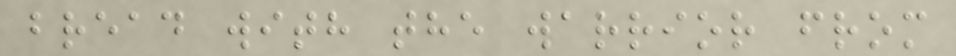bread with the warrior from
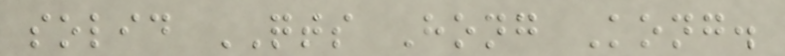solid QTS Hong Kong.
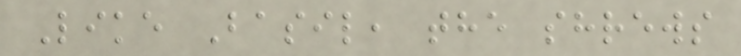Like Basil, the shrews
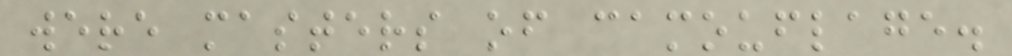were masters of camouflage.
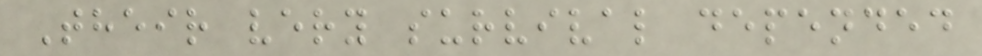Their very survival depended
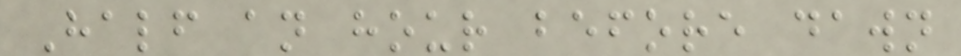Half an hour before dawn
